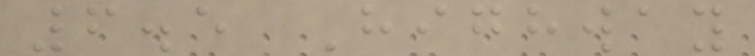6.5 Highway
